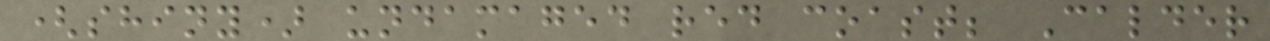(shiny) undamaged red coast; Calder
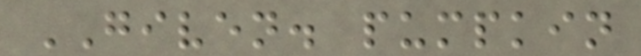GIVEN. pumpkin
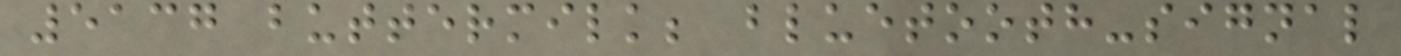5137 buttermilk; bluetooth-signal
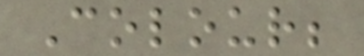Colour;
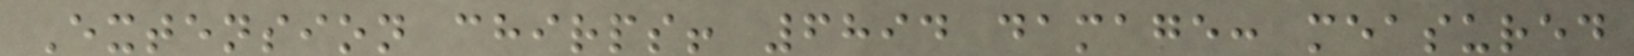Extension chirps! 6894 damage: measured
